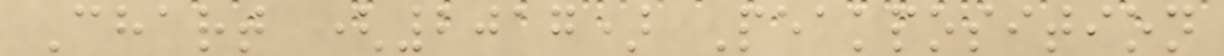Chart (2017) Peakposition
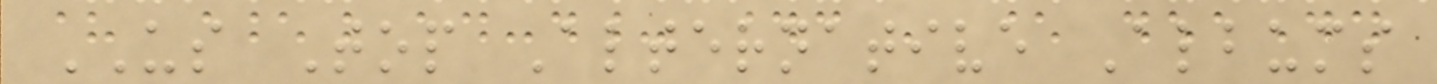US Top Alternative Albums
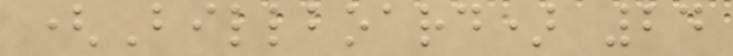(Billboard) 24
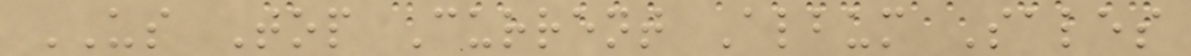US Top Current Album Sales
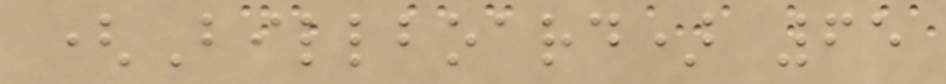(Billboard) 65
